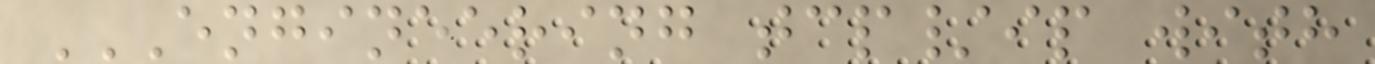ENGINEERING TCP/IP WITH
